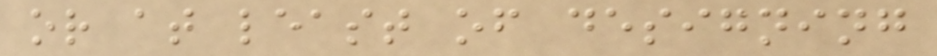or at least of designing
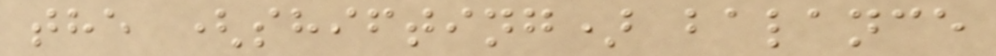the (shifting) balance
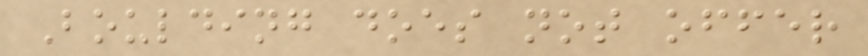Boulding does not offer
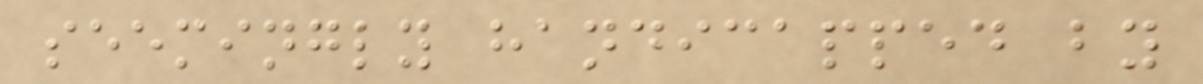seemingly handicapped by
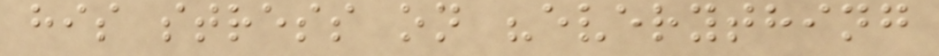his stress on "everything
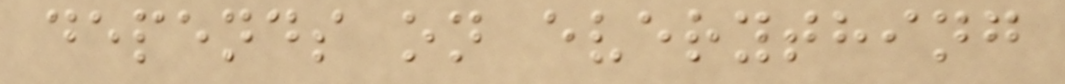depends on everything
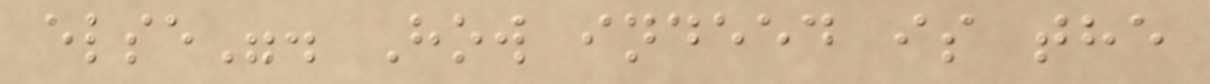else". How indeed is the
